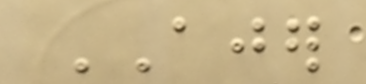AJER
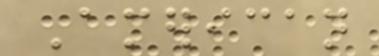American
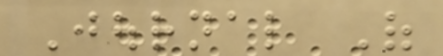Journal Of
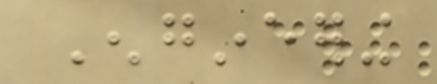Engineering
